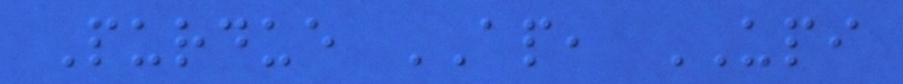Purdue AP, UPI
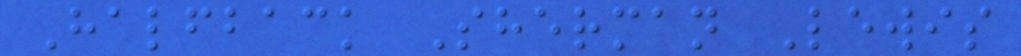Halfback Sherman Lewis
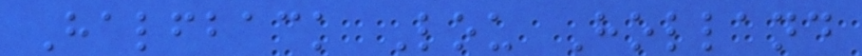Halfback Lou Holland
